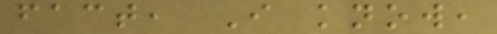fact, I know,
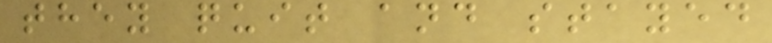they quit and stayed
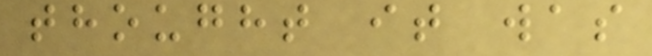thought it was
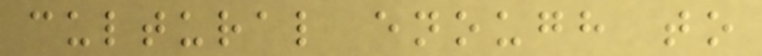cultural enough to
